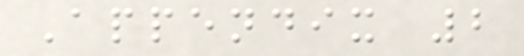Appendix 2
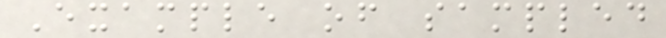Example of sampled
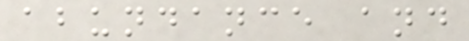abundance and
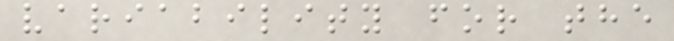variability for the
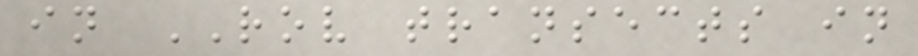in ROV transects in
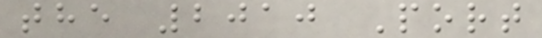the 2010 Port
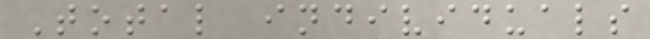Total individuals
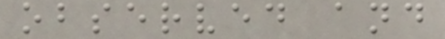observed and
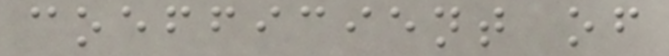coefficient of
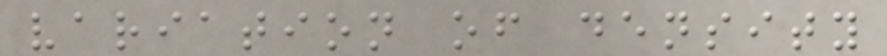variation of density
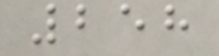258
